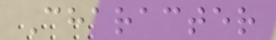Character
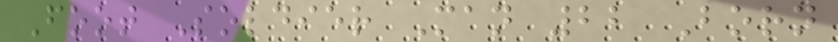Foot Soldier Man 22 Born
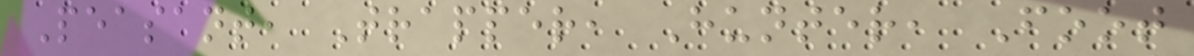Peasant, Trapper, Hunter, Foot
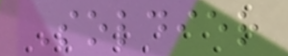Soldier
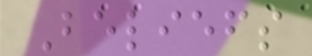Beliefs
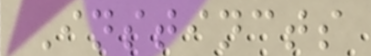Instincts
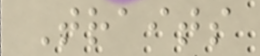Traits
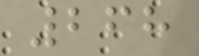268
